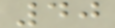40
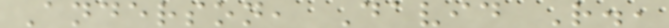Anderson, David R.,
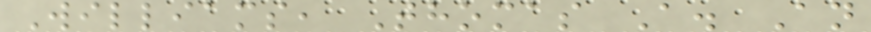Williams, Thomas A. An
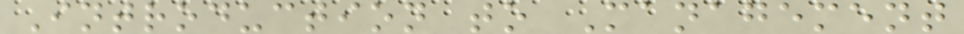Introduction to Management
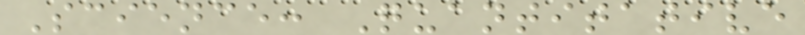Science: Quantitative
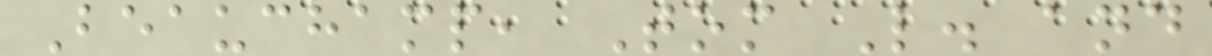Beauchamp, Tom L. and
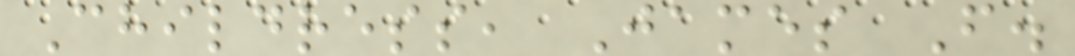Childress, James F.
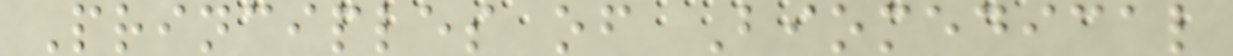Principles of Biomedical
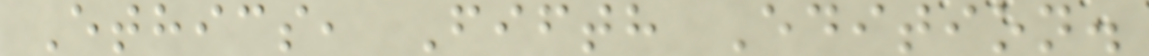Ethics, Fifth Edition.
